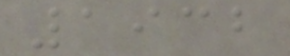1932
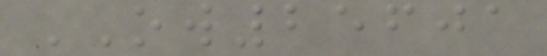OW25601
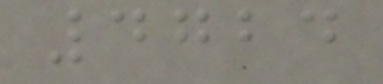4724
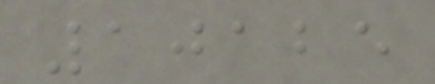10125
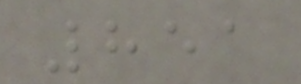851
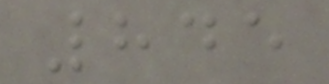845
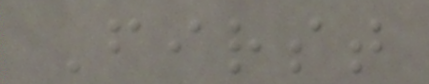First
